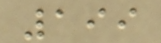199
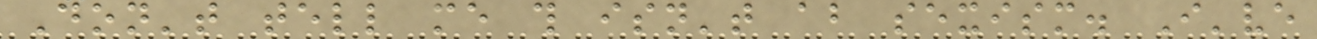Don't tell me this isn't about sexism. I've
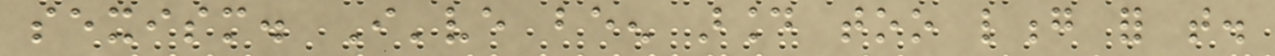sexism. I've been around too long for that.
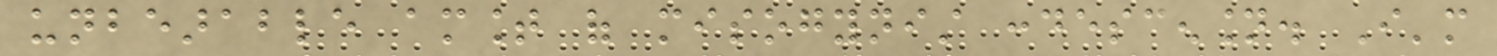unbearable amount of misogynist condescension. I'm
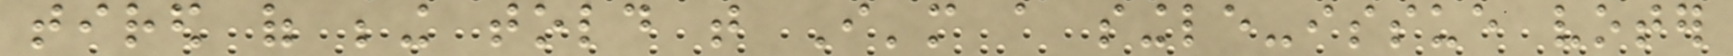tired of being told that I'm a single-issue voter
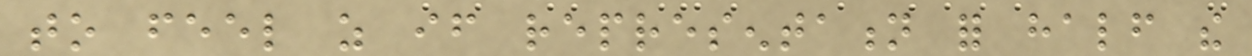to feel as if representation for half the
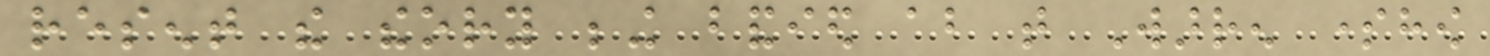resent the theory being bandied about that Warren somehow
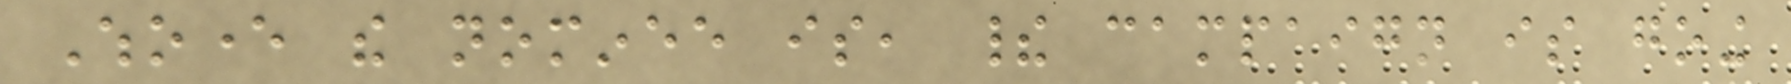Whoever the nominee is, their campaign is going
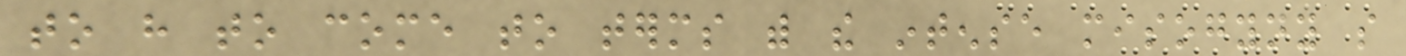to have to come to terms with the intense misogyny so
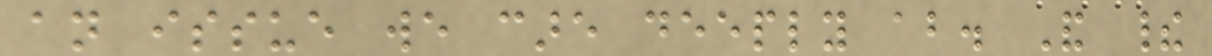an issue we care deeply about. And their
